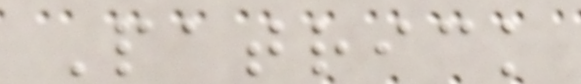Patrick
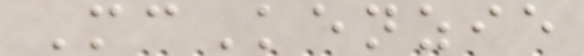McKenzie
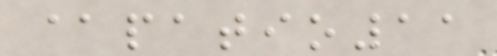@patio11
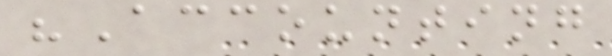"Accounting
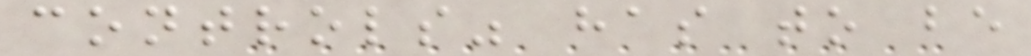controls" has to be
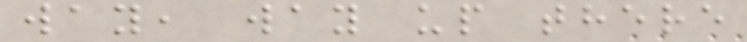way, way up there
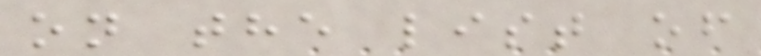on the list of
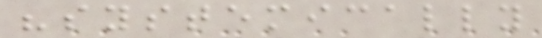"systemically
